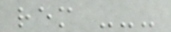rem ---
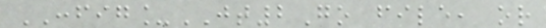CONFIG_JT2Go file, or
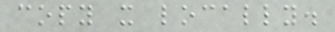copy it locally.
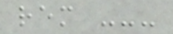rem ---
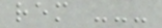rem ---
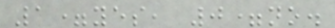1=yes, 0=no.
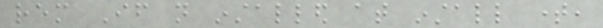rem If not installed at install time,
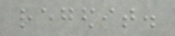regedit.
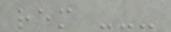rem ---
